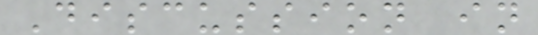Discussion in
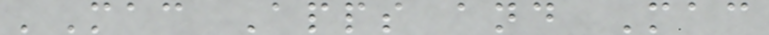'Mac Apps and Mac
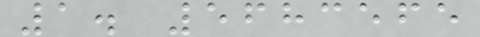1. 5683565
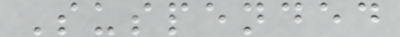Suspended
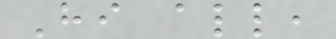Hi all,
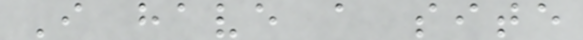I have a site
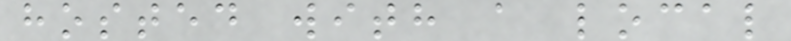hosted with a local
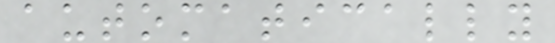automatically
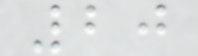20
